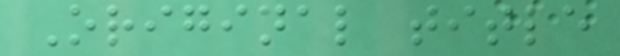Original title
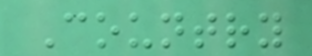Country
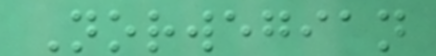Norwegian
